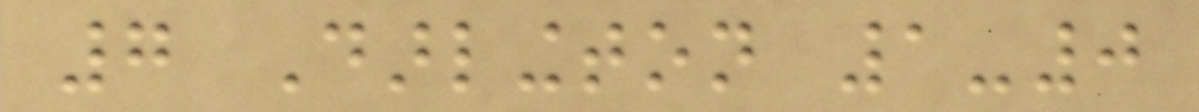7 Darlington 1-0
